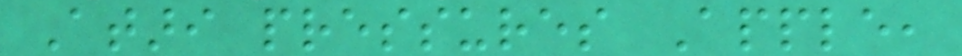Atari pressures Apple,
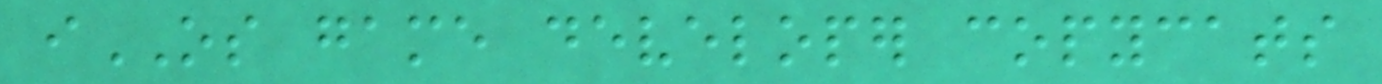iOS game developer copycats
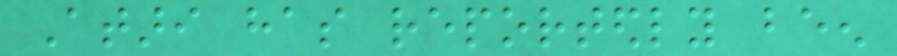Atari has reportedly been
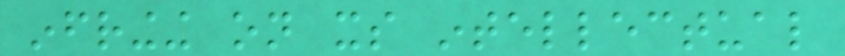infringing on its intellectual
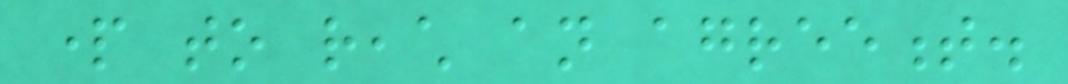part to reach an agreement.
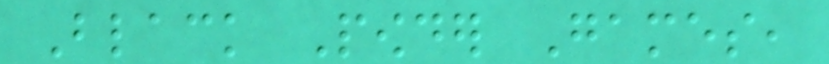Black Powder Games,
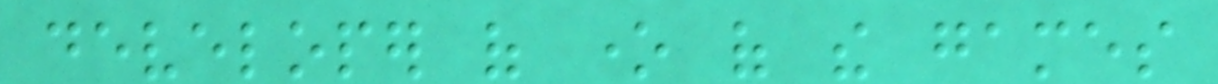developer of one of the games
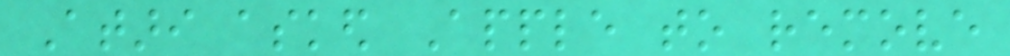Atari asked Apple to remove
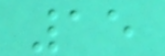15
